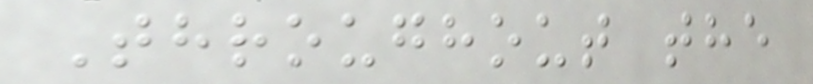Throughout the
